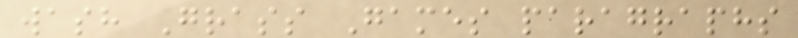wash Grass Games paragraphs
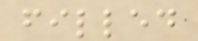filled
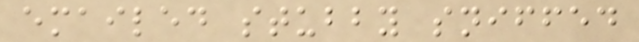emailed stubby sniffed
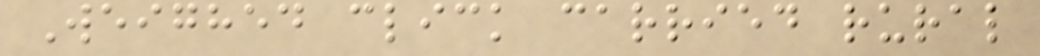Weighed click carried rural
